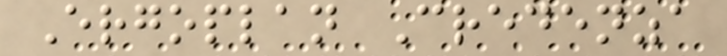Ergoplan Credenza
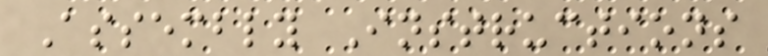Assembly Instructions
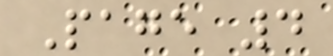Page 4
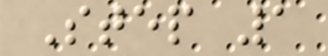Step 1
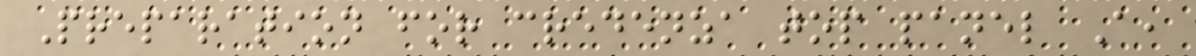Preparation for credenza top panel A,
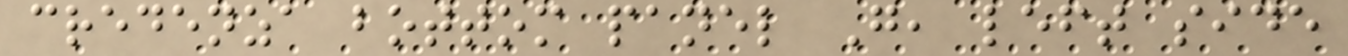credenza bottom panel G, left side
